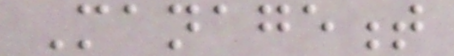Management
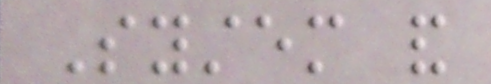System and
